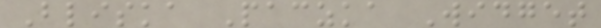Bliska Paczka Widget
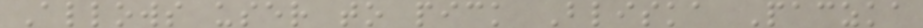Allows user to pick Bliska Paczka
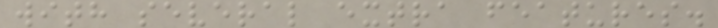with several extra features.
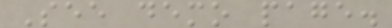See demo page.
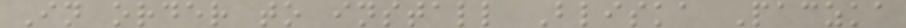In order to install Bliska Paczka
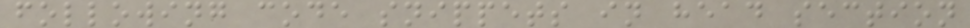following code snippets in head section
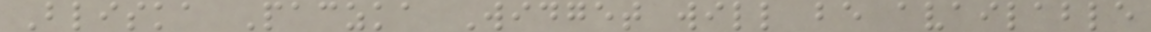Bliska Paczka Widget will be available
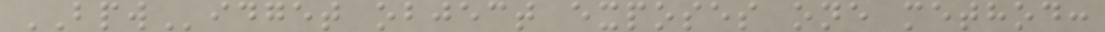BPWidget object exposes one method:
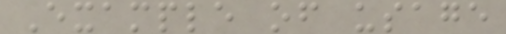Example of usage
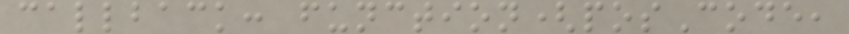callback: function(posCode,
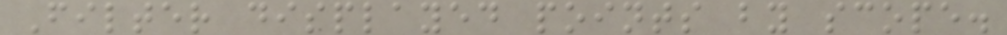Filter displayed points by scope.
